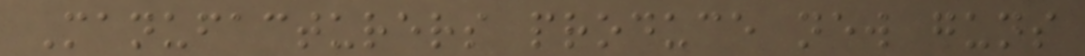Manufacturers produce new guns
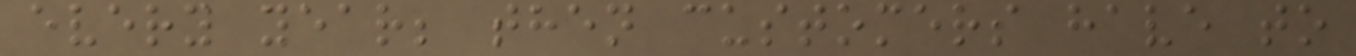every year; then customers have to
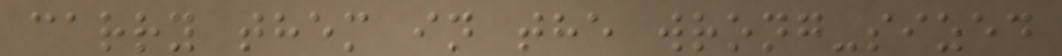carry them in the wrong-sized
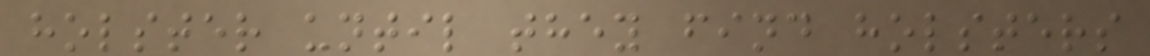holster until they find holsters
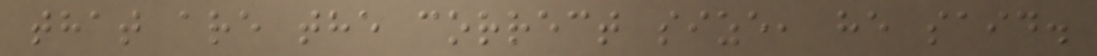that are the correct size, he said.
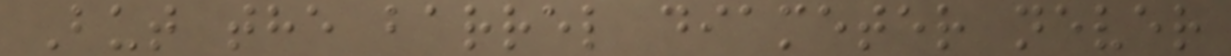But the barrel diameter never
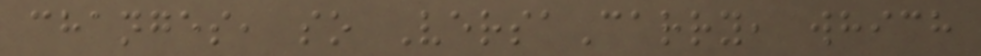changes, so VersaCarry, which
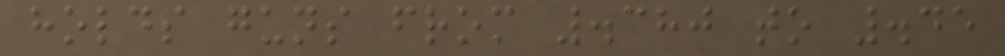holds guns from .380 to .45
